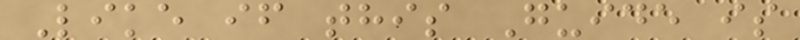Like if this Guide is
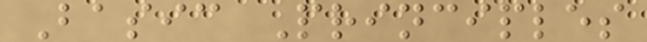Basic Principles
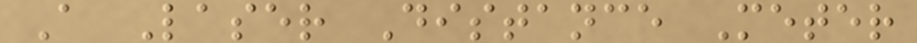A Laser Distance Meter
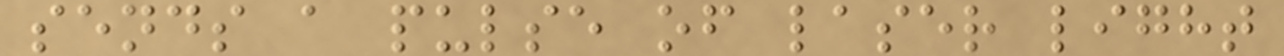sends a pulse of laser light
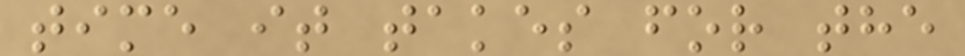time it takes for the
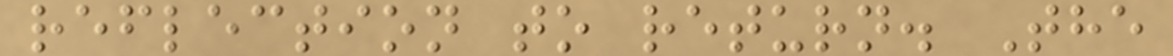reflection to return. The
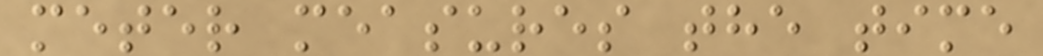meter measures the time
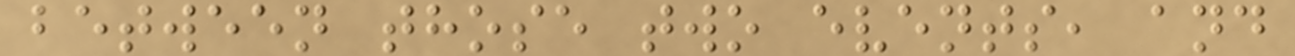between those two events, and
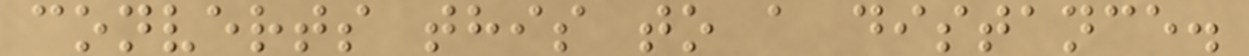converts this to a distance.
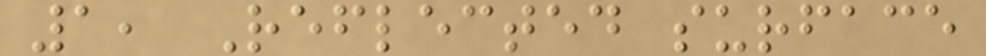1, Reflected surface
